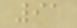91
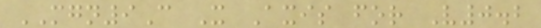MGN9C X Axis for V0.2
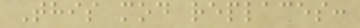This mod replaces:
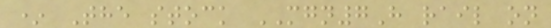* The stock MGN7H rail on
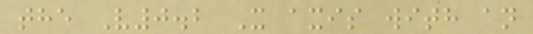the V0.2 X axis with an
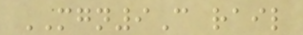MGN9C rail
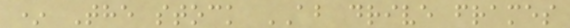* The stock AB drive frames
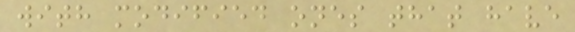with modified ones that have
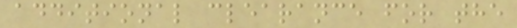additional clearance for the
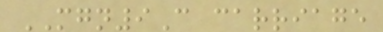MGN9C carriage
